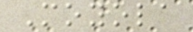Moyola
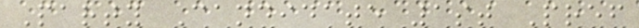Party Candidate 1st Pref
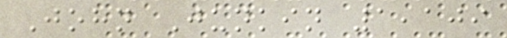John Junkin 1,109
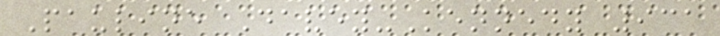Pauline Davey-Kennedy 931
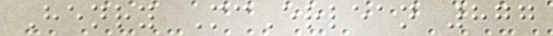Henry McErlean 877
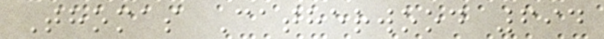Thomas Catherwood 694
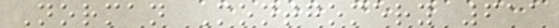Norman Montgomery 611
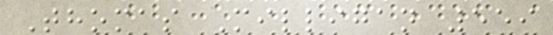Thomas Milligan 559
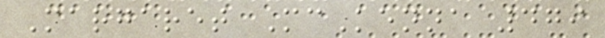Margaret McKenna 479
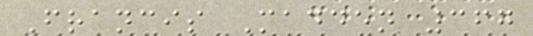Francis Madden 367
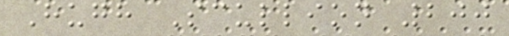Hugh Scullion 200
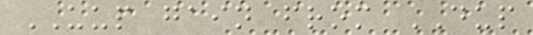UUP gain from DUP
